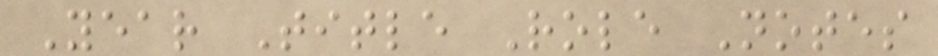Year Title Role Notes
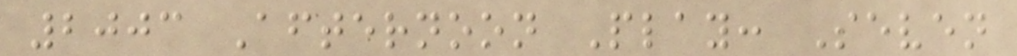2003 Afternoon Play: Seven
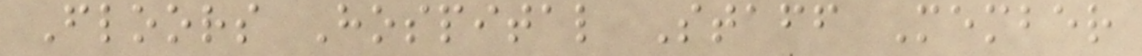Floors Hospital Staff Member
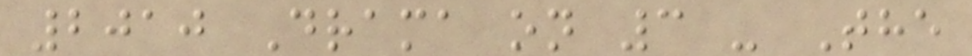2010 Drama on 3 - The
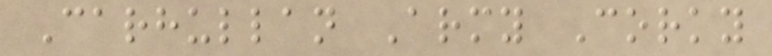Carhullan Army Corky
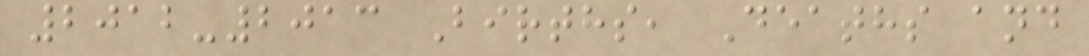2012-2013 Births, Deaths and
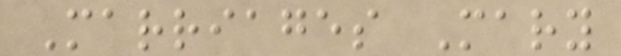Marriages Mary
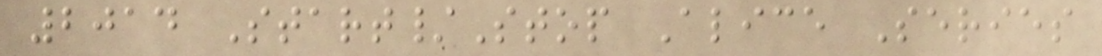2014 Start/Stop Alice Series
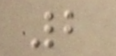2
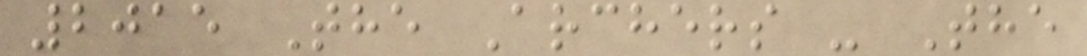2015 The Archers - The
